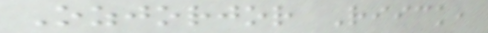Ozjorjor Riick,
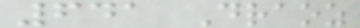641 Draoz
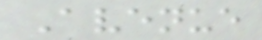Avenue
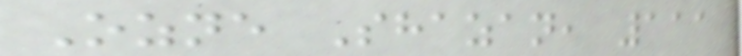Ozne Shazan, 111
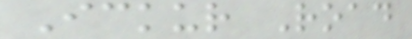Ickur Road
